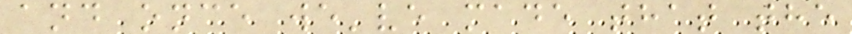and once we've made that the
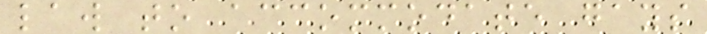law to accommodate gays
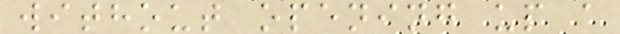without opening up a
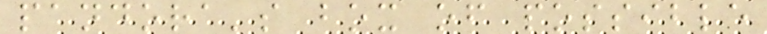pandora's box of possible
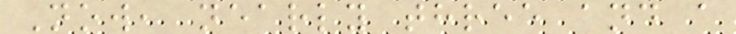Now, nearly three and a
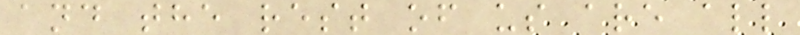and the rest of us are all
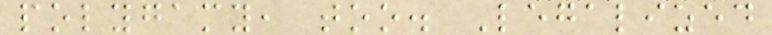polygamy, too. Legalized
